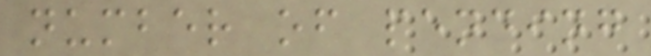number of pending
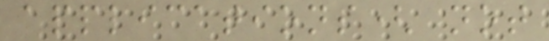applications( not
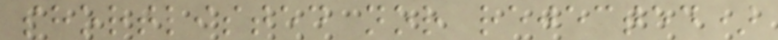shortlisted nor rejected)
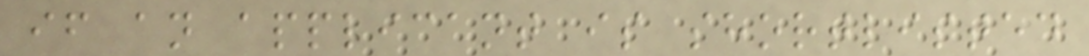if an applicant is shortlisted
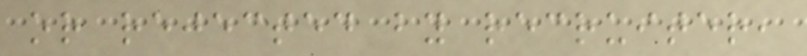or rejected by recruiter,
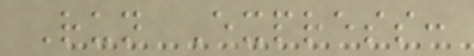Run Express:
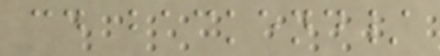cd backend/
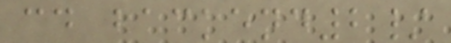cd backend2/
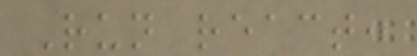Run react:
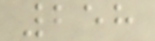258
